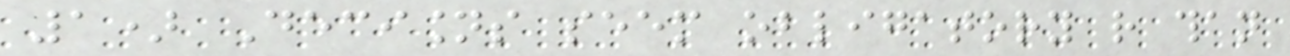1) Decisions seem obligatory rather than
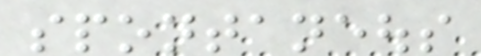spontaneous
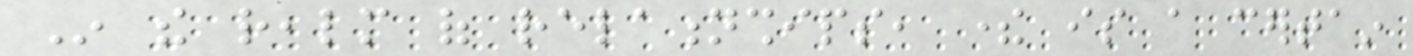In the realm of relationships, there is a certain
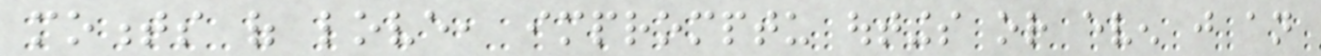moments of love, impromptu outings or even just an
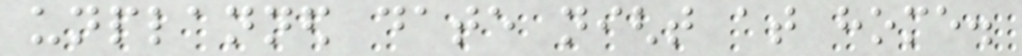unplanned date night at home.
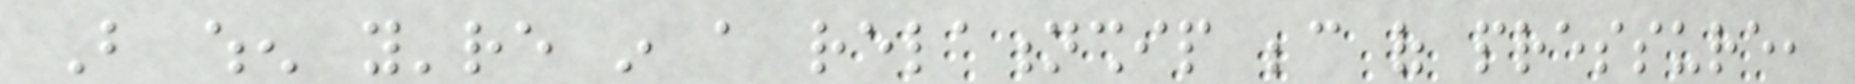But when you're in a relationship because of pressure,
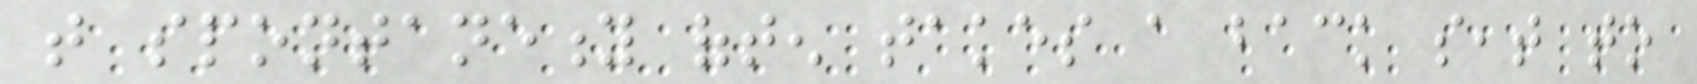that spontaneity often takes a back seat to
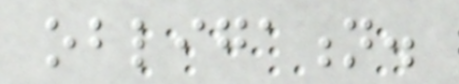obligation.
